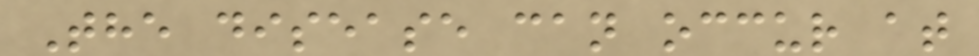The disease can occur at
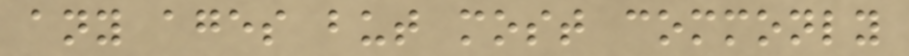any ages but most commonly
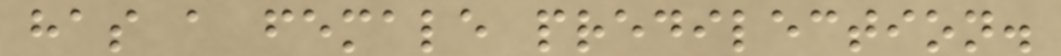has a female predilection.
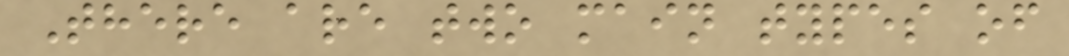There are two main types of
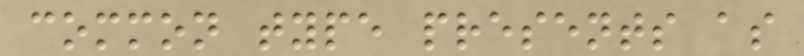common type presents as
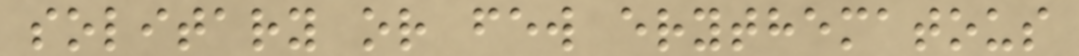solitary or few erythematous
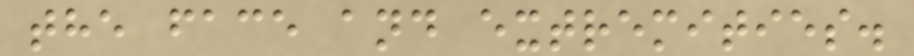the face and extremities.
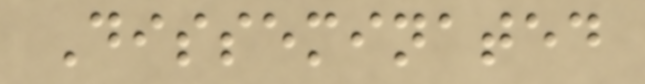Disseminated
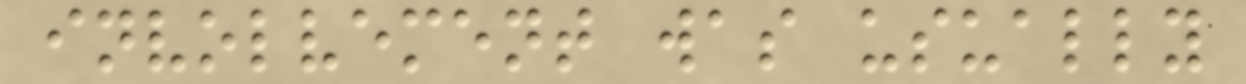involvement was usually
